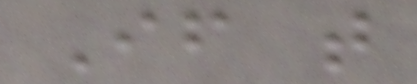If that
